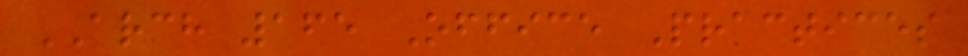ARCH 165 Office Practices
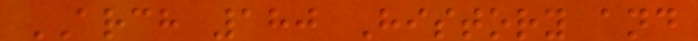ARCH 180 History and
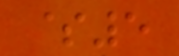$5
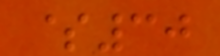$30
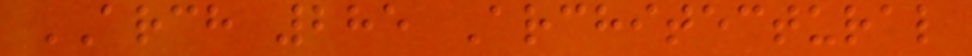ARCH 285 Architectural
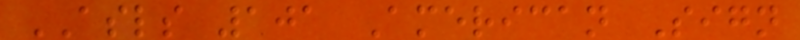ASLS 101 American Sign
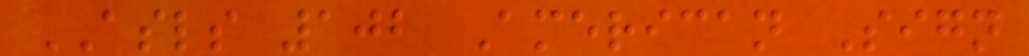ASLS 102 American Sign
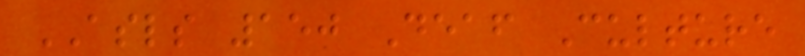ASLS 150 Deaf Culture
